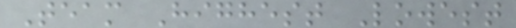Team Highest Lowest
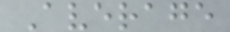Average
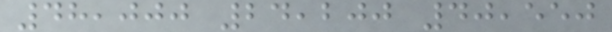48,000 24,200 40,550
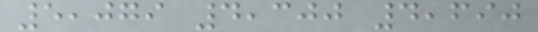5,079 4,300 4,690
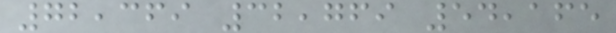72,369 32,769 54,165
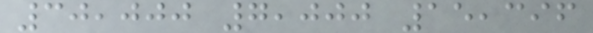30,000 7,000 15,396
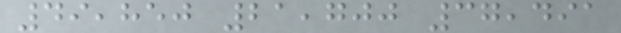49,850 21,700 37,491
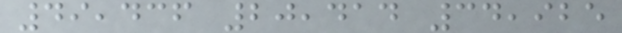49,436 20,414 34,925
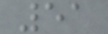51
